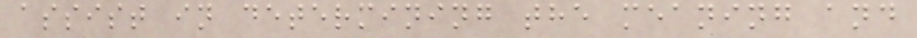assist in determining the meaning and
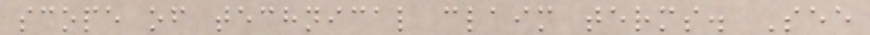scope of technical claim terms. See
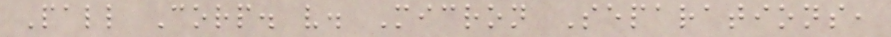Pall Corp. v. Micron Separations,
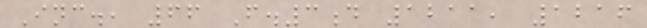Inc., 66 F.3d 1211, 1216
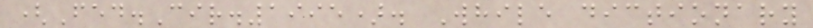(Fed.Cir.1995). While dictionary
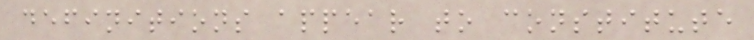definitions appear to constitute
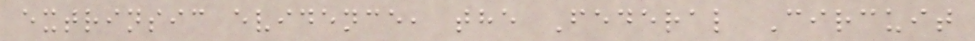extrinsic evidence, the Federal Circuit
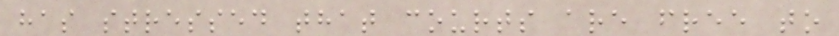has stressed that courts are free to
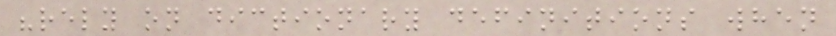"rely on dictionary definitions when
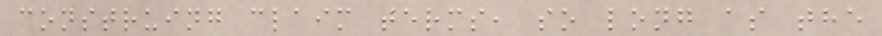construing claim terms, so long as the
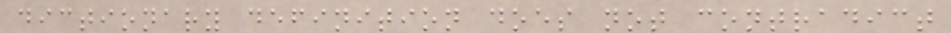dictionary definition does not contradict
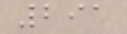291
